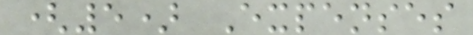(5) Expenses
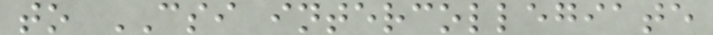to CSI intercollegiate
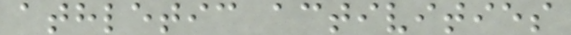athletic activities
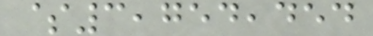$3,754,454
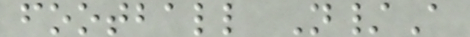football N/A
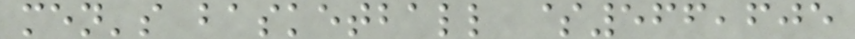men's basketball $566,605
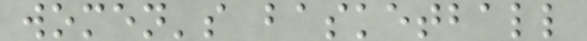women's basketball
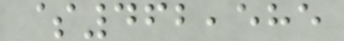$462,585
